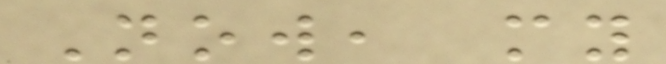Now, my
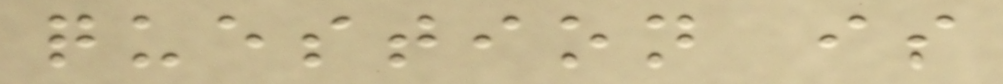question is
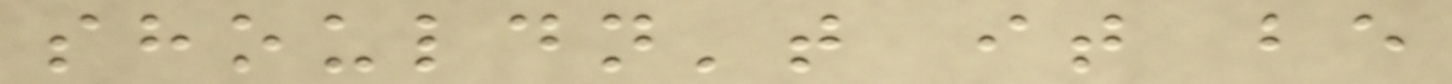shouldn't it be
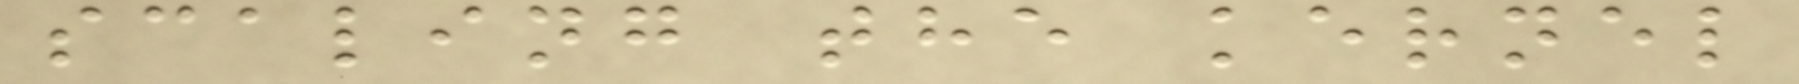scaling the kernel
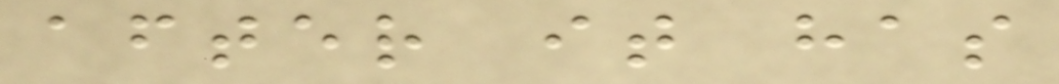after it has
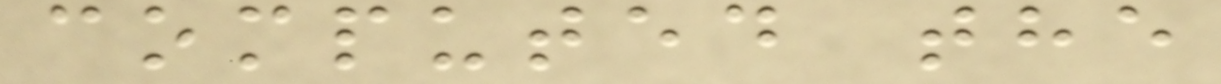computed the
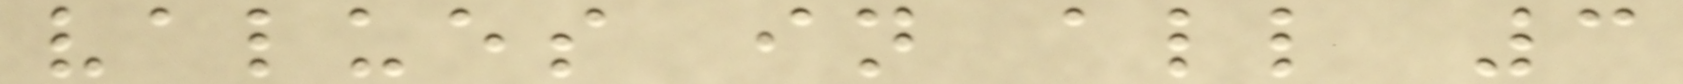values in all 3
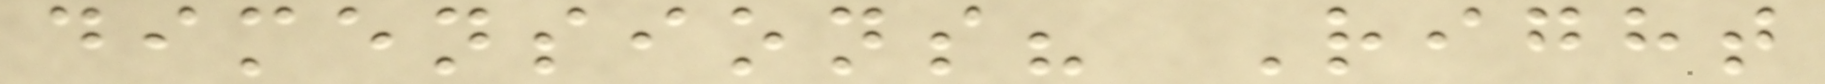dimensions? Right
